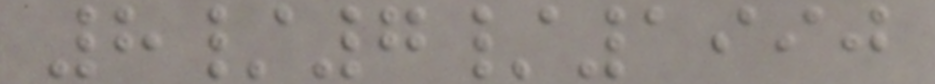8/7/1990
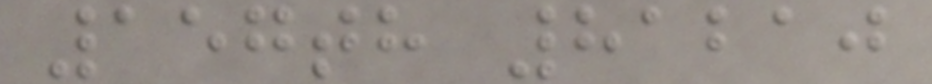157th 81210
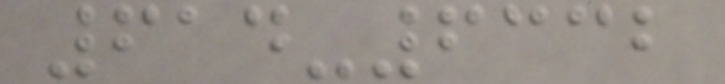614-6332
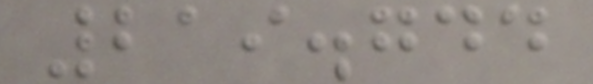219.744
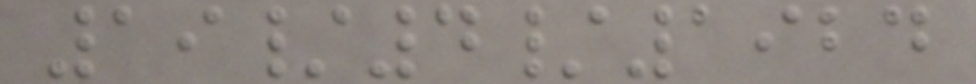19/4/1924
